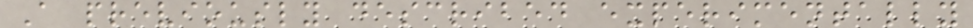A previously described experimentally
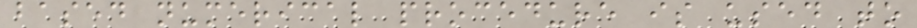based numerical procedure is used to
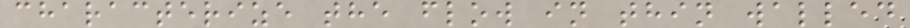characterize the flow in thin walled
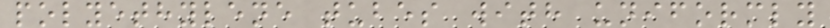polyethylene tubes with uniformly
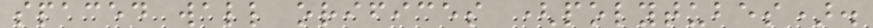spaced wall orifices (polytubes).
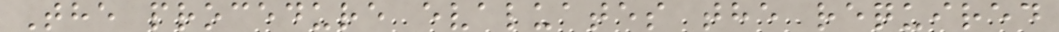The procedure evaluates the required
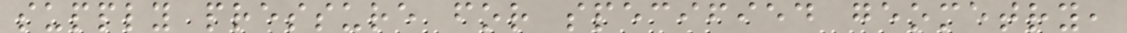supply pressure for specified geometry,
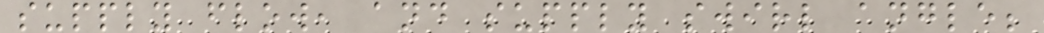supply flow, and supply swirl angle;
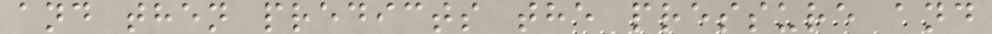and then predicts the pressure and
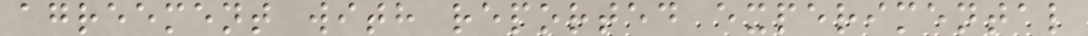agreement with reported experimental
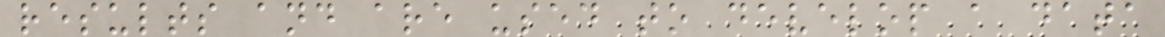results and are used to develop a data
